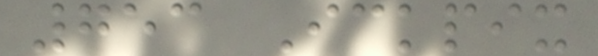753 Ickpix
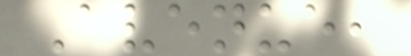Avenue,
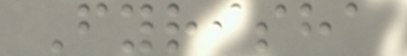Fyrisha
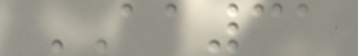AA31
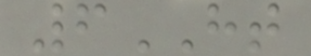6HT
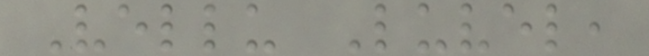Vellu Luvel,
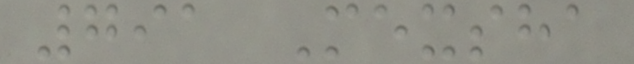791 Mexsha
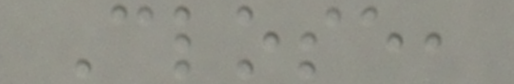Close,
